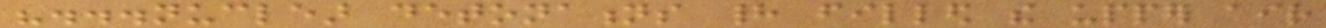"...nuclear detonations had filled the upper air
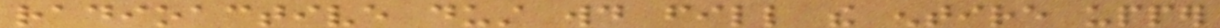radioactive dust would fill the entire upper
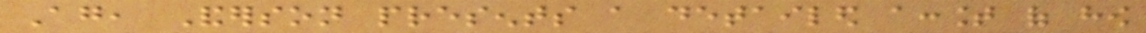Again, Anderson presents a detailed account of how
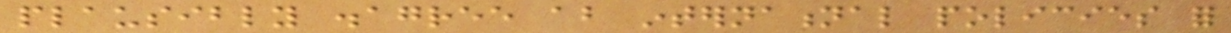plausibly disagree about international policies for
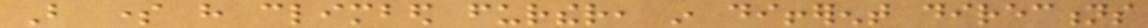But some have climbed further, in different directions
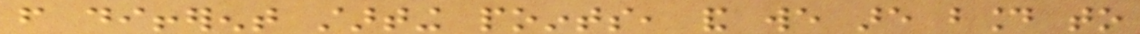from different starting points, and we are bound to
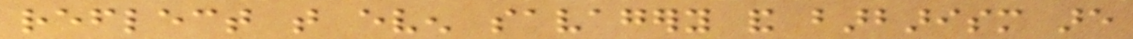reflect that even savagery and barbarism are
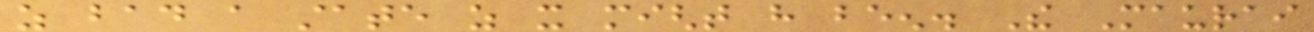as bad a state as it might have been. The Maurai
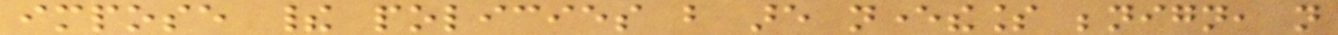impose their policies but are nevertheless benign, not
